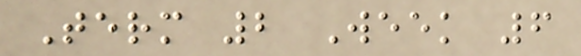Term 2 Week 6
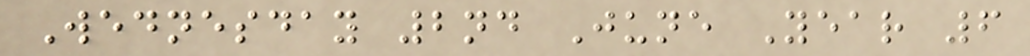Wednesday 2nd June Year 6
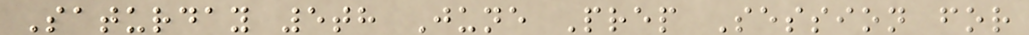Saturday 5th June Prep Session for
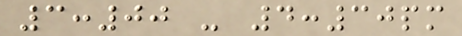3:00 - 4:30pm
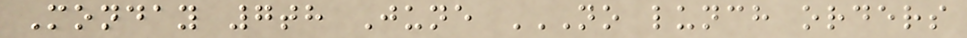Monday 7th June NO LUNCH ORDERS
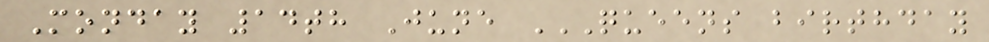Monday 14th June QUEENS BIRTHDAY
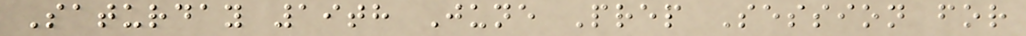Saturday 19th June Prep Session for
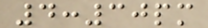4:30pm
